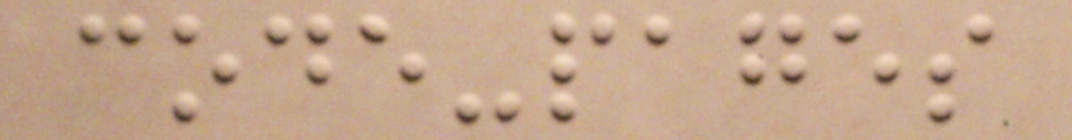code-pages
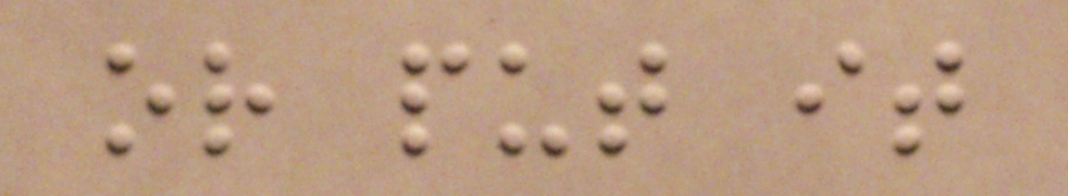or put it
